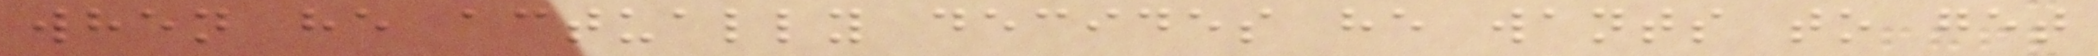when he actually decides he wants to get
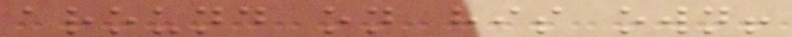around on his own!
